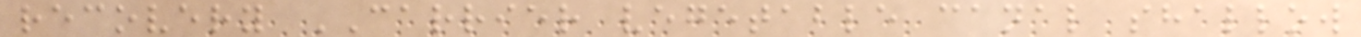recovery CARRIER vegetable canal shallow
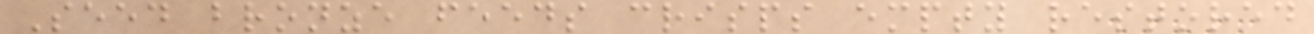Seed bronze feeds crisps empty restored
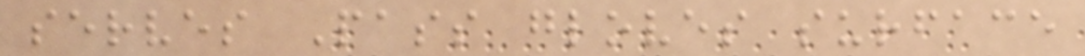serves Pass gloves surface
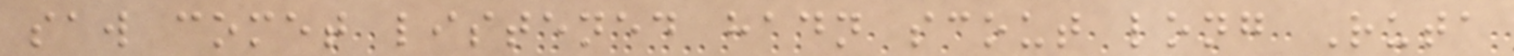saw comet listened hadn scout long Ruta
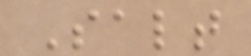Salt
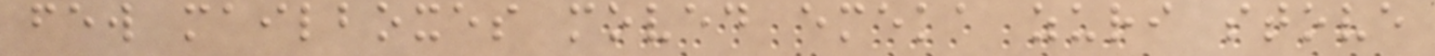few mailboxes moved emeka zuri stove
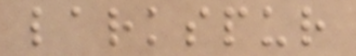larkspur
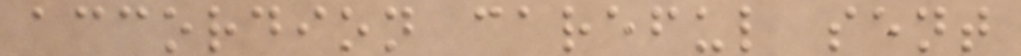accordion careful sent
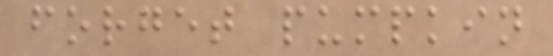forget pumpkin
